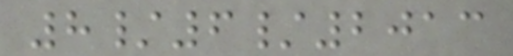8/6/2013
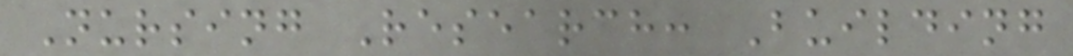Nursing Research: Building
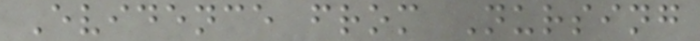Evidence from Nursing
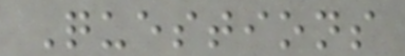Questions
